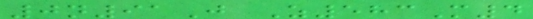0n91J Z583M4
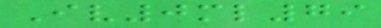Iv0ml79
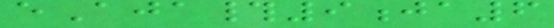eAja#9ja6
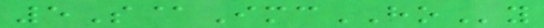5S@ImcHOy
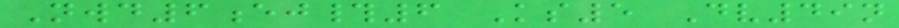Nwd6ej#6 Ks5 Dv49n
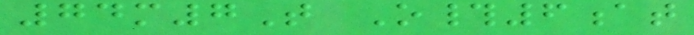74m7T O#6at
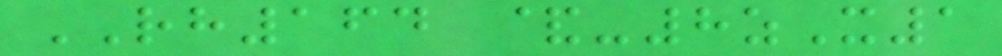RH164 &-8zX1
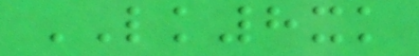LK8xk
